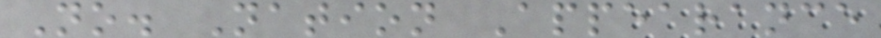No. Nation Appearance
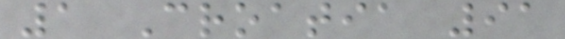1 Croatia 91
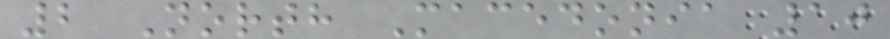2 North Macedonia 10
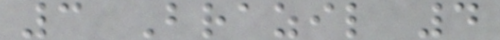3 Brazil 4
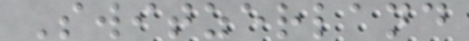Switzerland
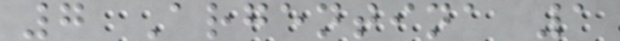7 Argentina 1
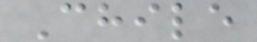Chile
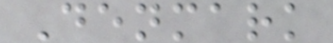Denmark
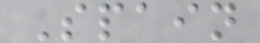Spain
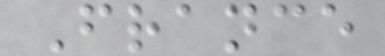France
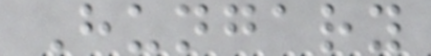Hungary
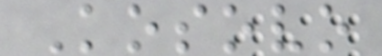Kosovo
